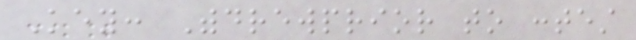Key: Withdrewprior to contest
